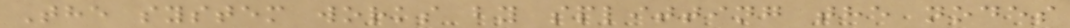The system works by splitting the nodes
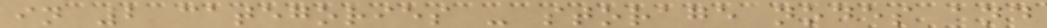in 2 categories - storage nodes and
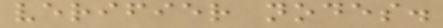verifier nodes.
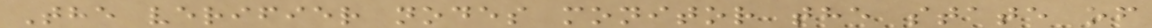The verifier nodes monitor the state of
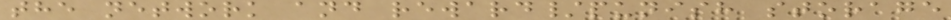the network and reward/punish storage
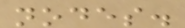nodes.
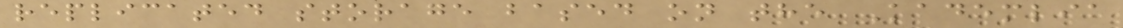replicated storage based on the Kademlia
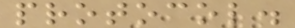protocol.
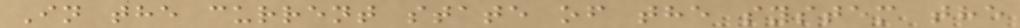In the current state of the system the
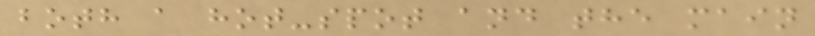both a hot-spot and the main
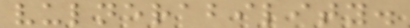vulnerability.
